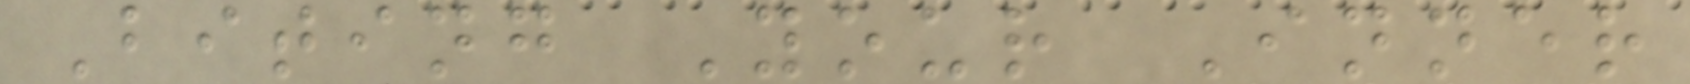Biting Your Inner
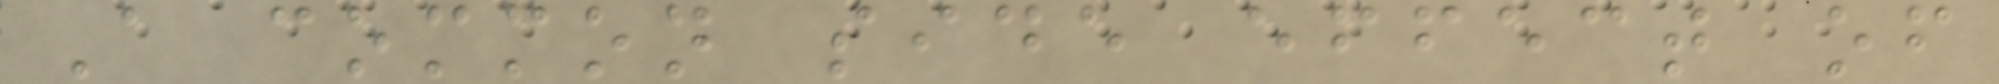A common side effect of
